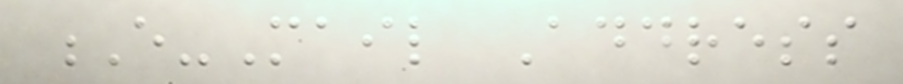E-Mail Address
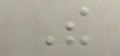The
